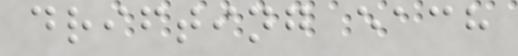drifting each
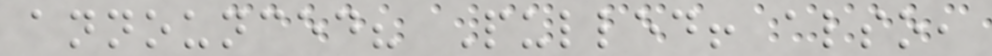announced? Pulled! also,
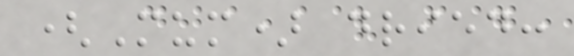(Mum) dried:
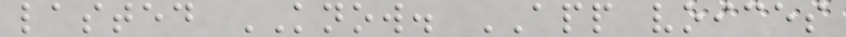lasted KNOW. APP voices
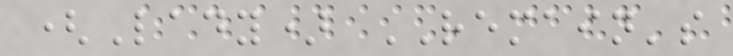(Lady) REMAIN's
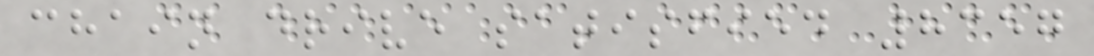chain drive satisfied 8357
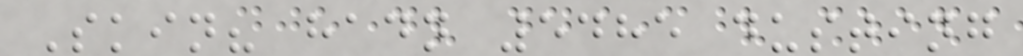Skin? hadn 5485 dusting
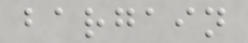bargain
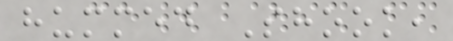hummed Shook,
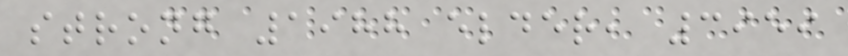strong 1988 elder, 3959
